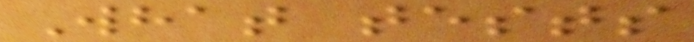What tests
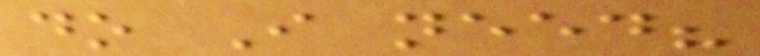do I need?
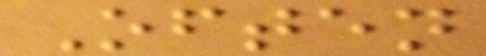Often
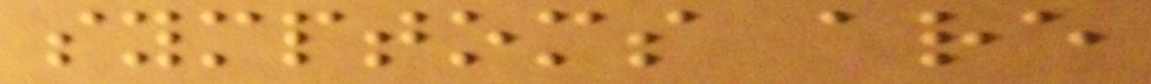symptoms are
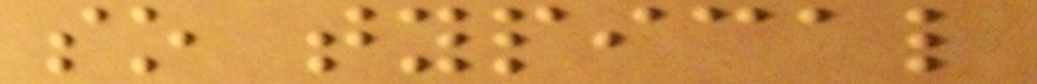so typical
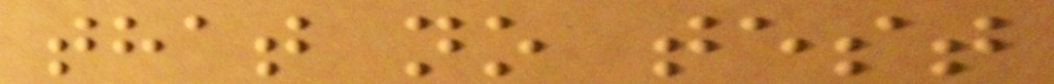that no test
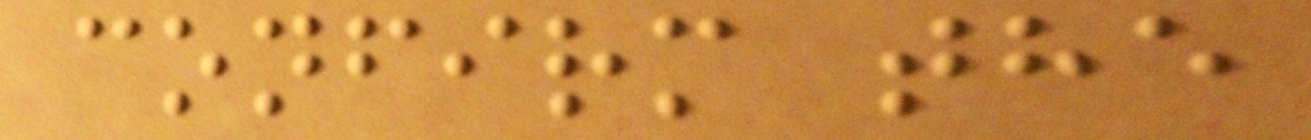confirm the
